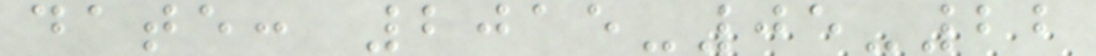date: 2015-05-22
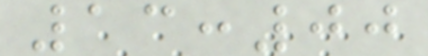13:00
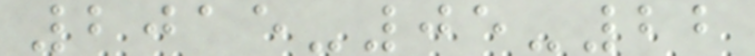2015-05-22
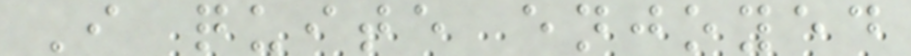I quite enjoyed
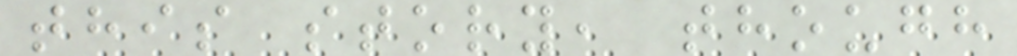this story, though
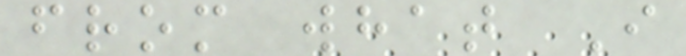from what I
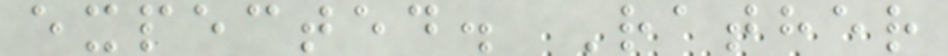expected. Rather
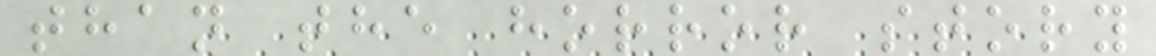than the horror story
